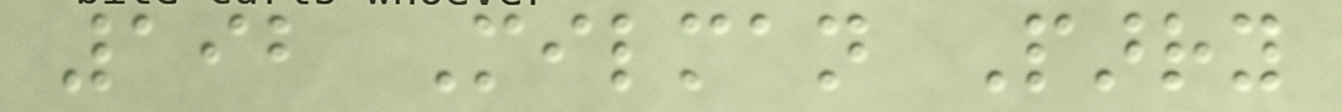192 Milman Parry
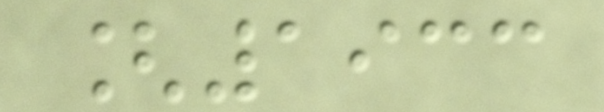[1933
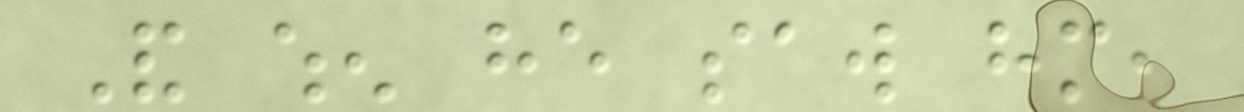And when he saw him,
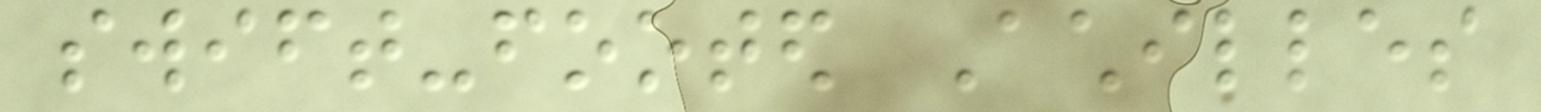swift-footed Achilles
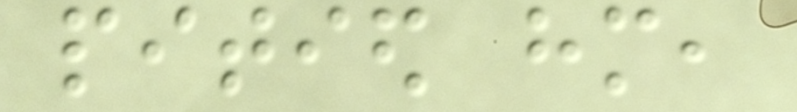pitied him,
